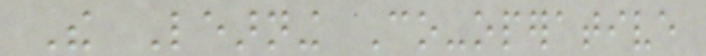The Learning Co-operative
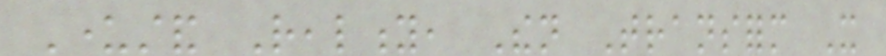Understand Reality, Then Transform It
